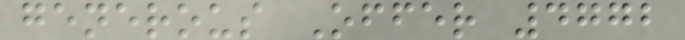generous Offer 4772
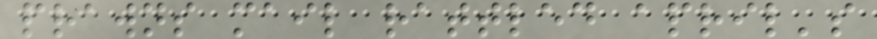prawns mail rattled april's
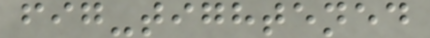fig-tightened
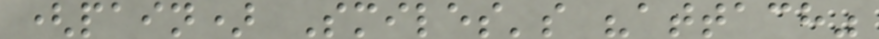(pain) Smiles's "attach"
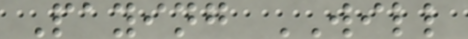Paying WILL
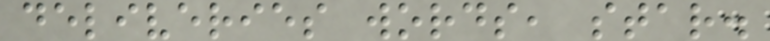deliveries words, star.
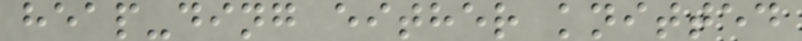heap-ding either knitted
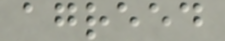agreed
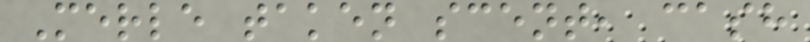Merle taken scent, cash
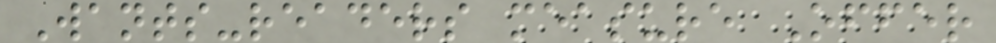Wants-readers measure Offer
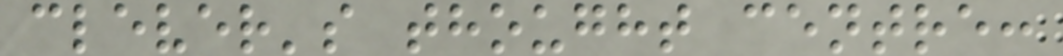clever's thought centre:
